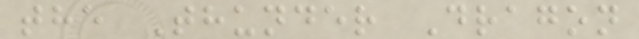the Thunder Dragon
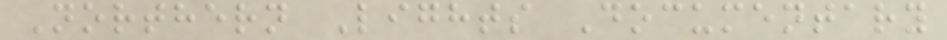Northern Lights Documentary
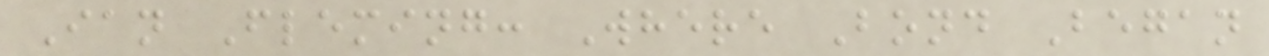Ian Fleming: Where Bond Began
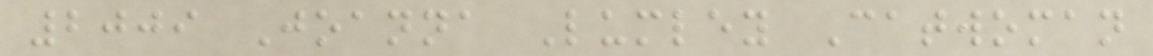2009 Joanna Lumley Catwoman
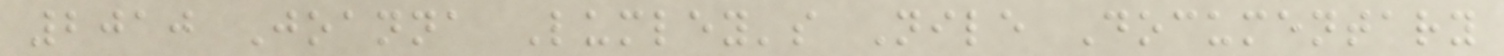2010 Joanna Lumley's Nile Documentary
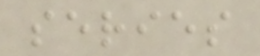series
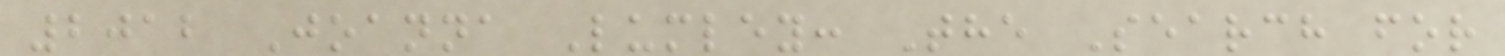2012 Joanna Lumley: The Search for
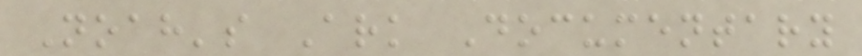Noah's Ark Documentary
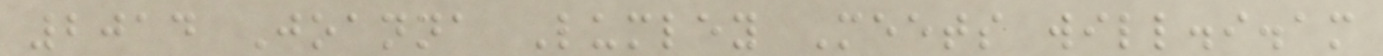2014 Joanna Lumley Meets will.i.am
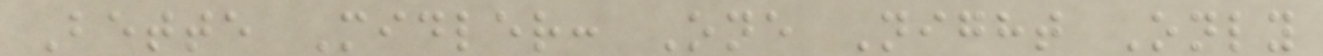Bette Midler: One Night Only
